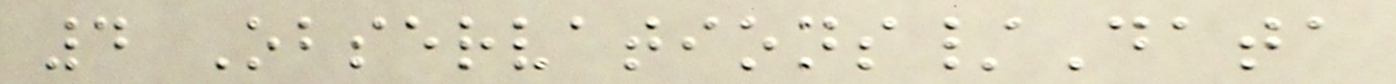4 Observations/Data
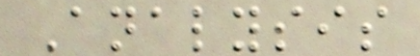Analysis
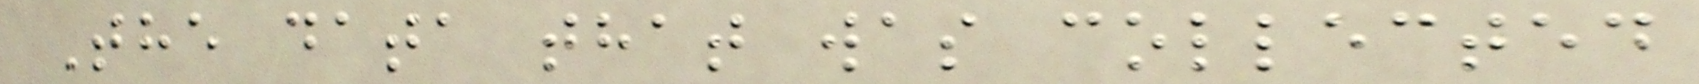The data that was collected
